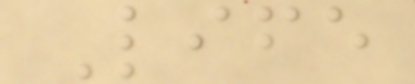Life
